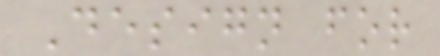Design for
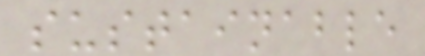sustainable
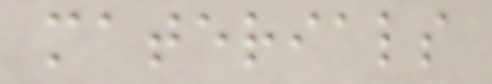materials
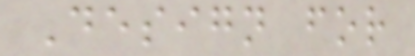Design for
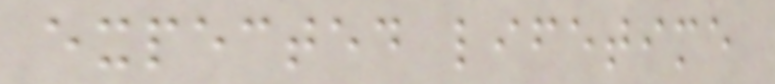expected lifetime
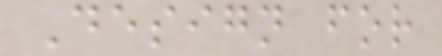Design for
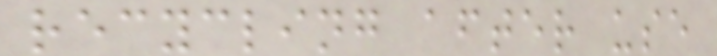recycling after use
